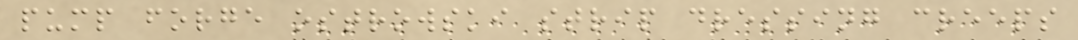pump forge ostrowski strip dressing creeps
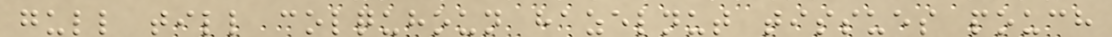gull till colquhoun hazelnut tissues pouch
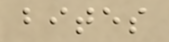bites
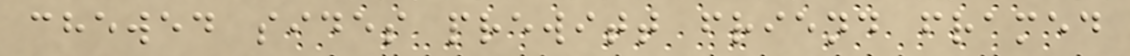chewed sides prewitt friend framed
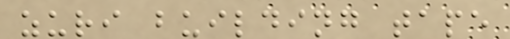zuri building tape
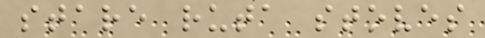stare ruta stoves
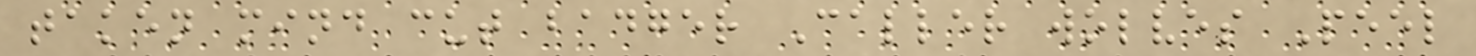taken mind cut badger Caller wolves Peel
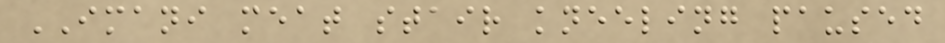IMANI meat stair kneeling paused
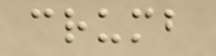crumb
